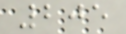205
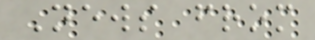News from
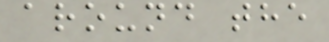around the
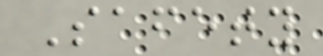Safety
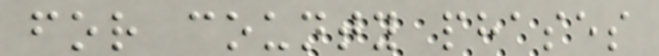for county phases
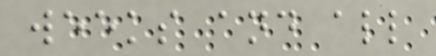weeks and all
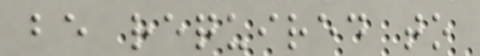be required to
